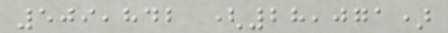509,842 (28,071)
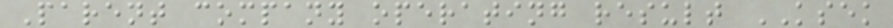Parent company operating result KSEK
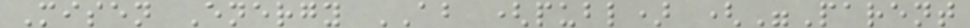Misen Energy AB (publ) ("Parent
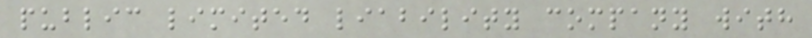public limited liability company with
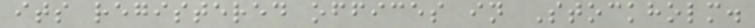its registered offices in Stockholm.
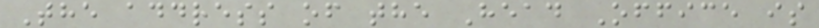The address of the Head Office is
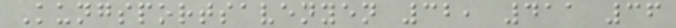Kungsportsavenyen 32, 411 36
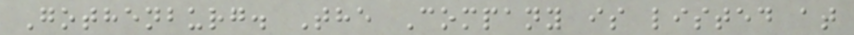Gothenburg. The Company is listed at
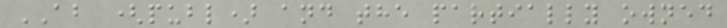AB (publ) and the partially owned
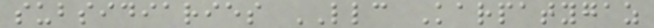subsidiaries LLC Karpatygaz
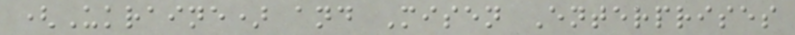(Ukraine) and Misen Enterprises
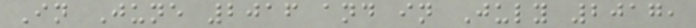In June 2016 and in July 2017,
